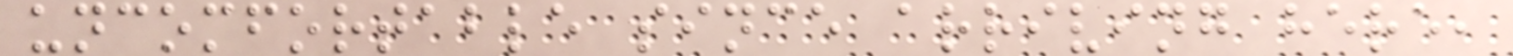uncomfortable since arriving here,
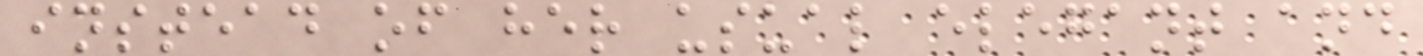instead of her usual elegant and
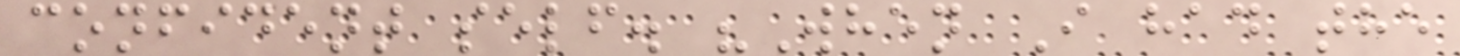confident self. "When I had the
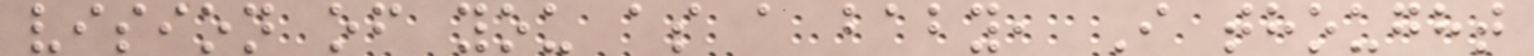vision of you as a baby, I thought
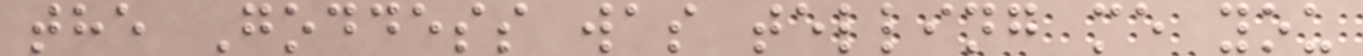the Goddess was telling me you
